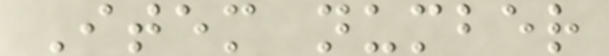Item number
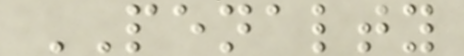PENALTY
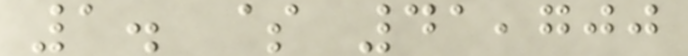1. $ 41,700
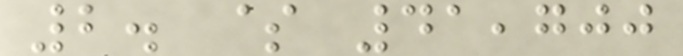2. $ 41,700
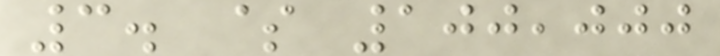3. $ 100,000
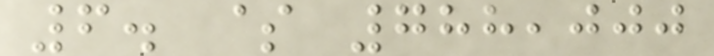6. $ 788,000
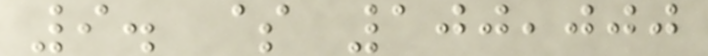9. $ 100,000
